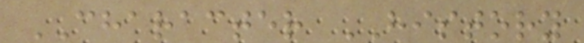CHARACTER HISTORY
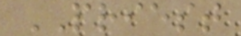PRIEST
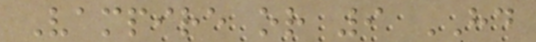Vampire or 9 HD
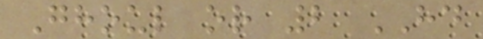Ghoul or 2 HD
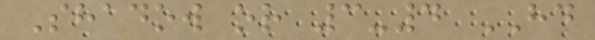Shadow or 3-4 HD
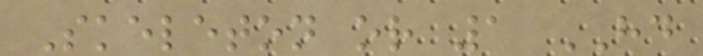Skeleton or 1 HD
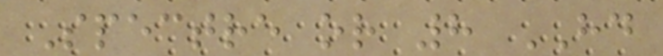Spectre or 8 HD
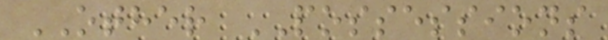OTHER POSSESSIONS
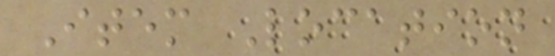Item Location
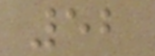52
